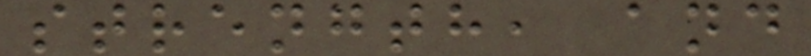strength, and
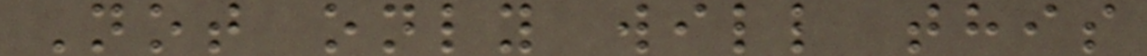Not only will this
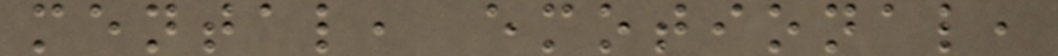mental, emotional,
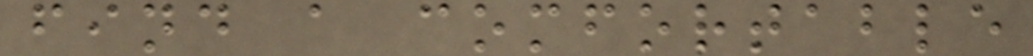find a comfortable
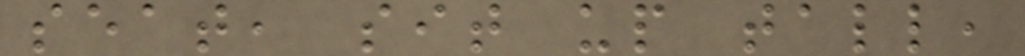seat, sit up tall,
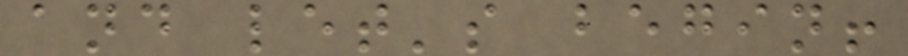and let's begin!
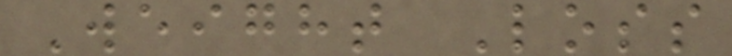Weight Loss
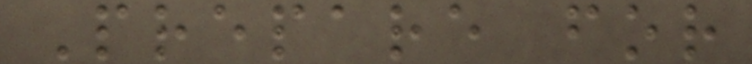Prepare for
